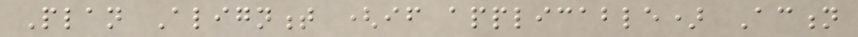Plan Alignment (if applicable) Action
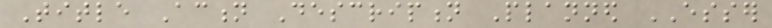Title Action Description Planned ESSER
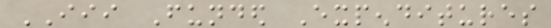III Funded Expenditures
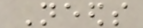Needs
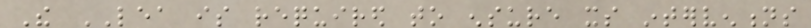The LEA is required to ensure its interventions
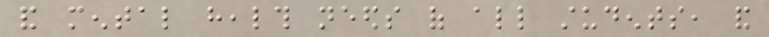and mental health needs of all students, and
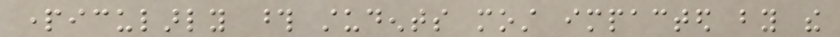particularly those students most impacted by the
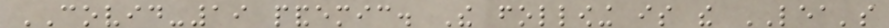COVID-19 pandemic. The following is the LEA's
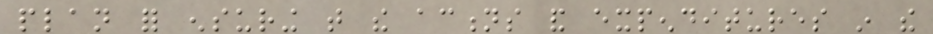plan for ensuring that the actions and expenditures in the
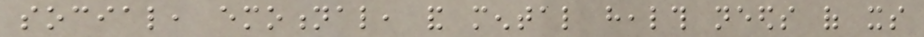social, emotional, and mental health needs of its
